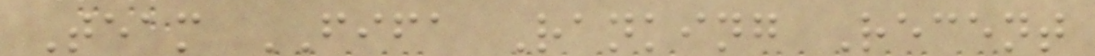Team FIFA Ranking Recent
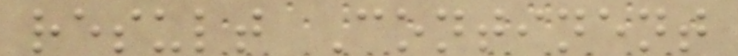result Continent
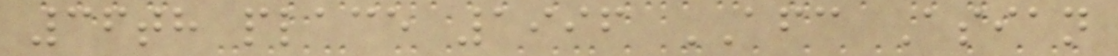36th place 1996 AFC Asian
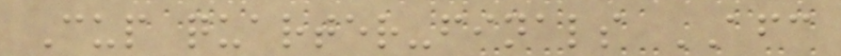Cup quarter-finals AFC
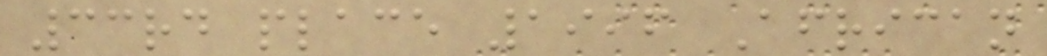33rd place 1996 African
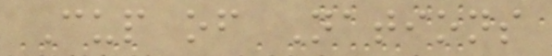Cup of Nations
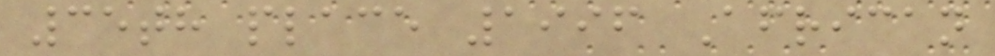35th place 1996 African
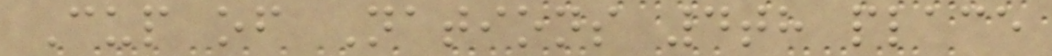Cup of Nations 4th place
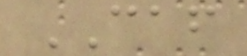CAF
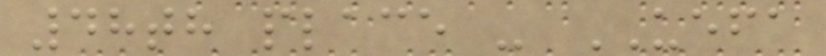48th place - UEFA
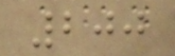200
